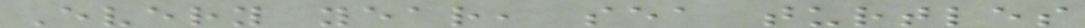Every year, sea turtles
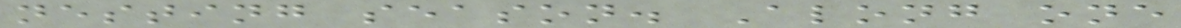nesting season. Along one
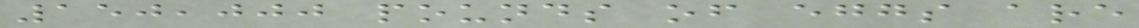150,000 pounds of eggs are
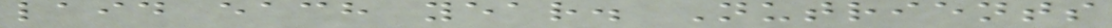laid each year. Nutrients
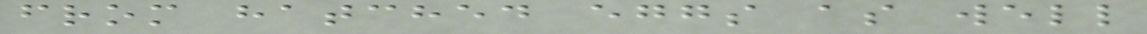from hatched eggs as well
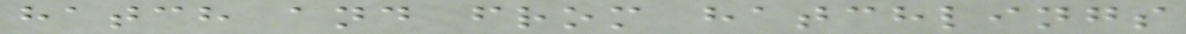hatch and from hatchlings
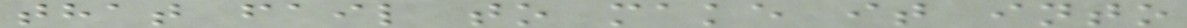that fail to make it into
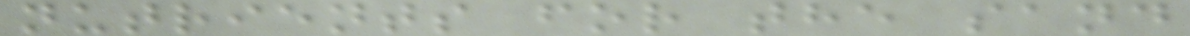nutrients for the sand
